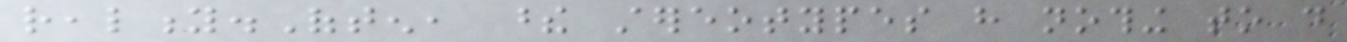reality.Often, these stereotypes have nothing to do
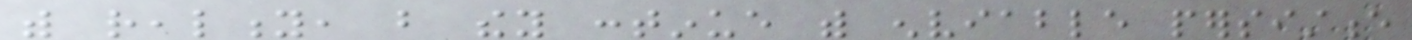with reality, but they continue with enviable persistence
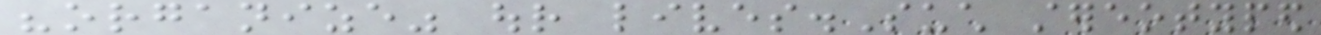"organize" our lives.Such stereotyped
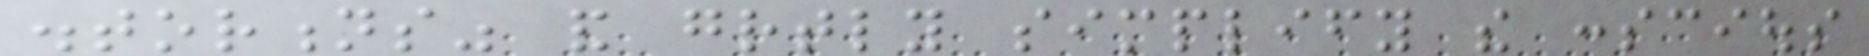distortions" and greatly simplify the conscious
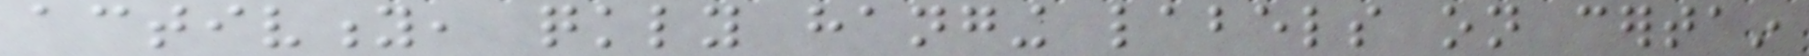activity, quickly hanging labels on certain
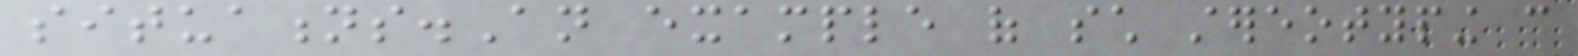situations.An example of such stereotyping can
